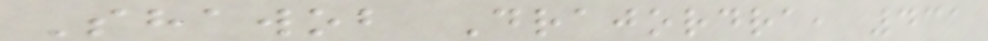Shawob Drajordra, 431
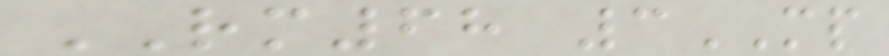RM68 3MP
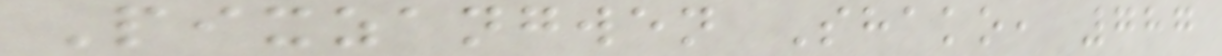Pixzangwen Shako, 787
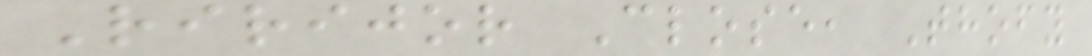Ririjor Close, Thofy
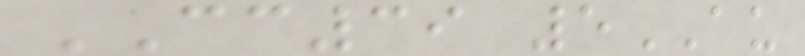CC39 5AU
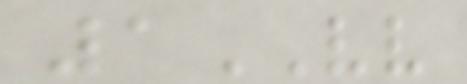1VV
